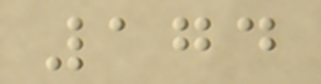174
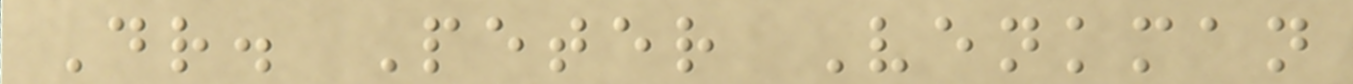Dr. Peter Venkman
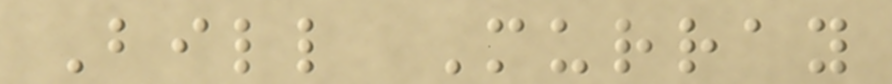Bill Murray
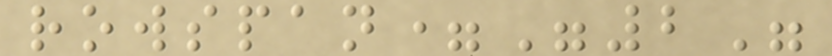rowspan="2"
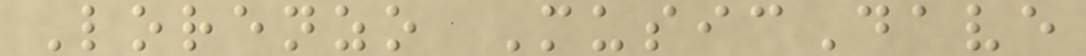Lorenzo MusicDave
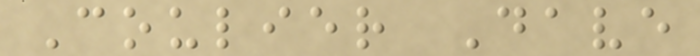Coulier Dave
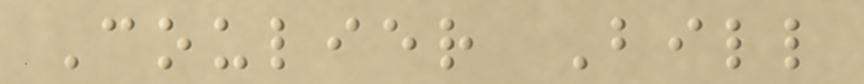Coulier Bill
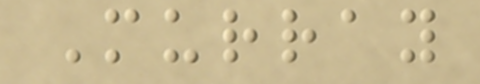Murray
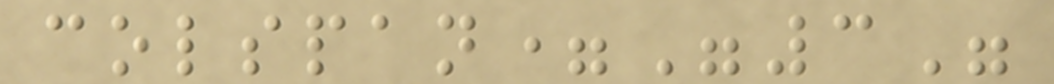colspan="3"
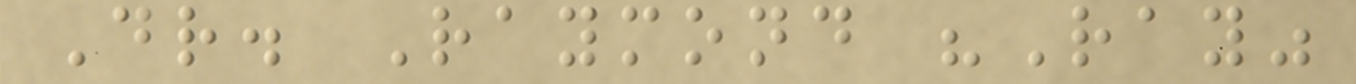Dr. Raymond "Ray"
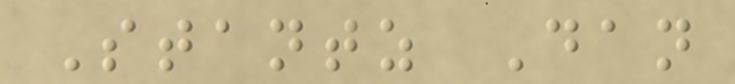Stantz Dan
